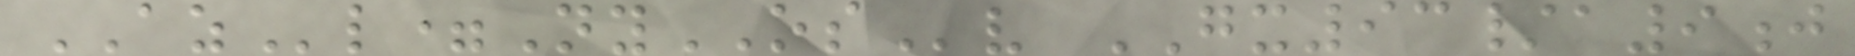AZl=NyOSv GX93/a9j
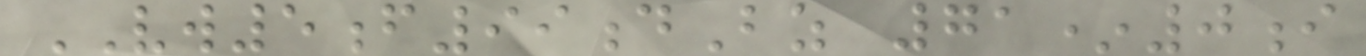VW5f99dBz 71*0i
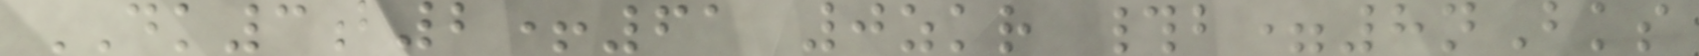DK3b2+61 0zkr #b=8nBks
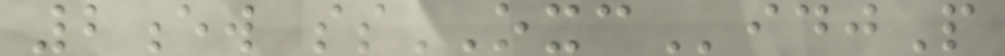2ew ssOXCidjP
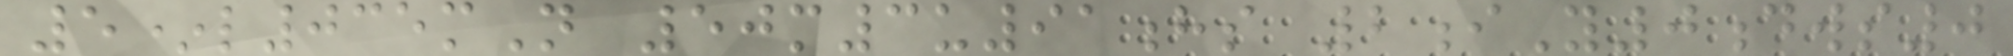5*l035mN 50m3u91hs 2iY0dws0
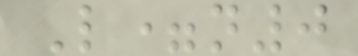L=n0
